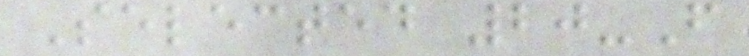Selected 20-F
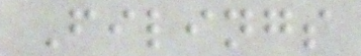Filings
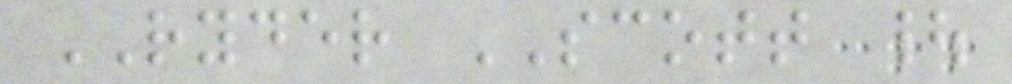RYDER SCOTT |
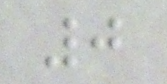0
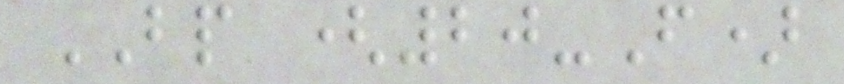BP (20-F)
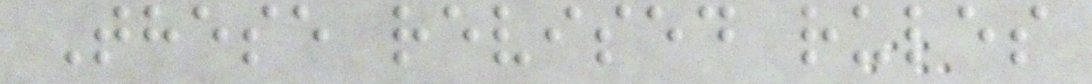These revised rules
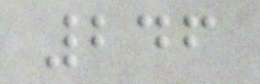246
